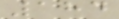184
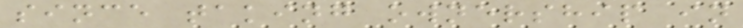since taking ownership in
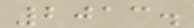2013.
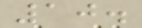10.
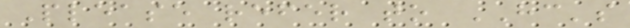Please refer to HC's
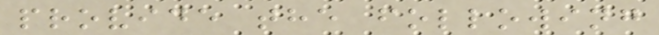provide the following
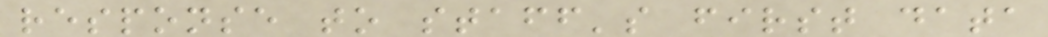response to staff's first data
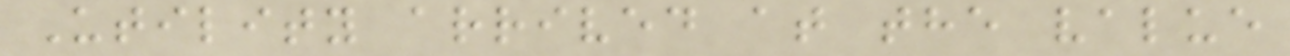Utility arrived at the value
